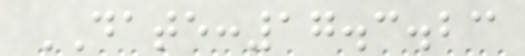DATE:17.3.23
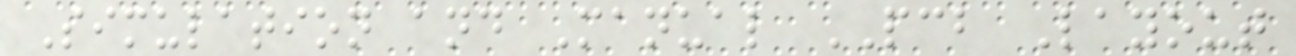Simulation and Manual PCB Layout
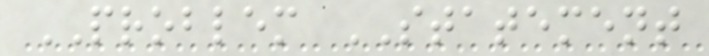PROBLEM STATEMENT
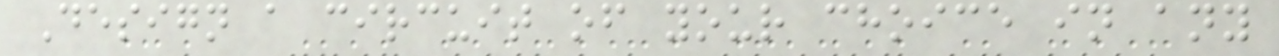Design a circuit of your choice in any
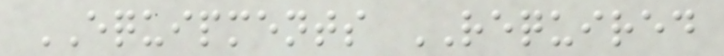EQUIPMENTS REQUIRED
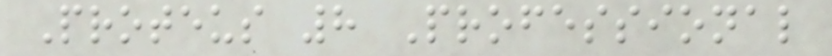Proteus 8 Professional
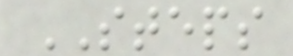STEPS
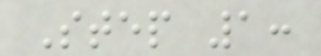Step 1:
